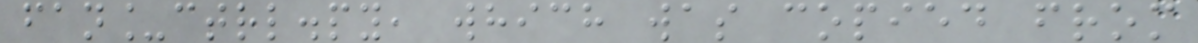fan_ctrl.py, which was copied from
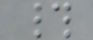#
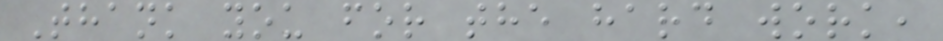Thank you for the hard work,
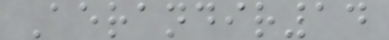Aerandir14
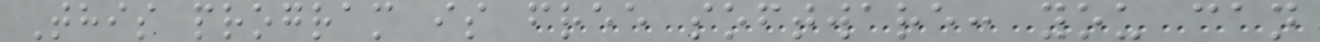This program is free software: you can
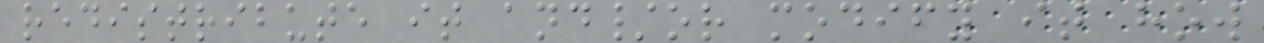redistribute it and/or modify it how
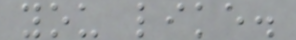you like.
